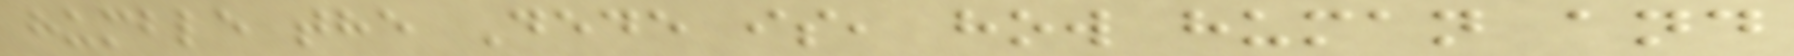humble the Dede is, how human and
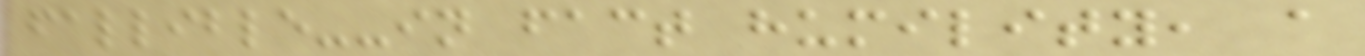fallible--in fact humility, a
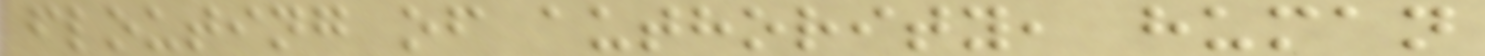flouting of authority, human
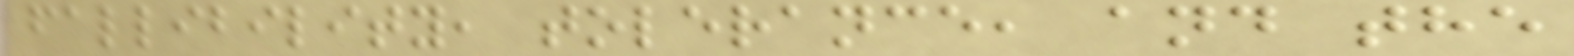fallibility, tolerance, and the
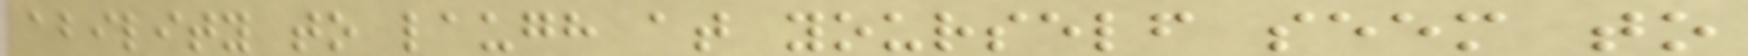ability to laugh at yourself seem to
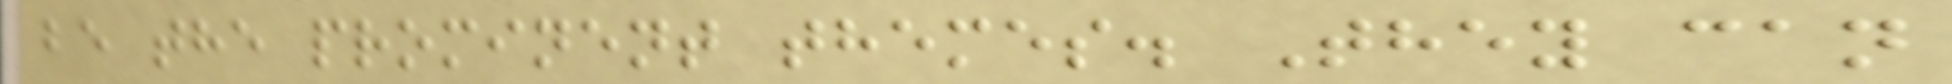be the prominent themes. They can
